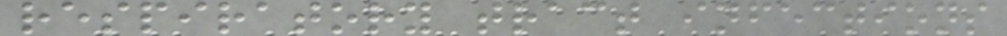respiratory tract infections
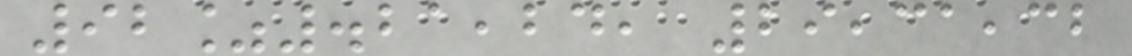92%.21,24, 29,31,32
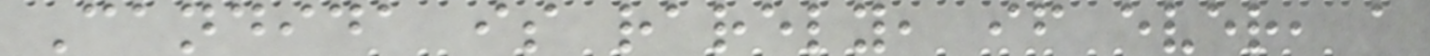Candida is rarely, if ever, a
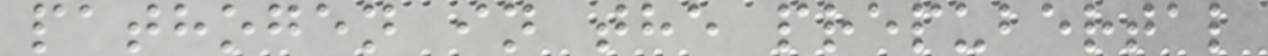pathogen in the prepubertal
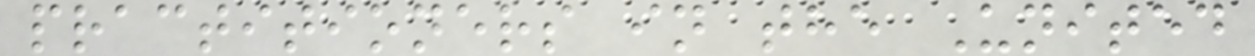practitioners in the United
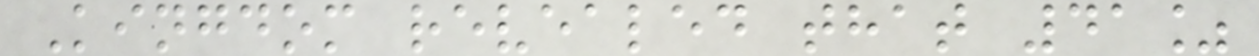Kingdom revealed that 41%
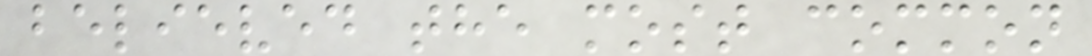believed the most common
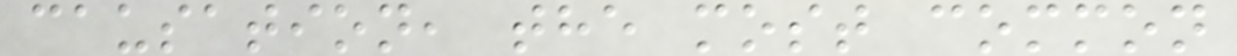causation, the most common
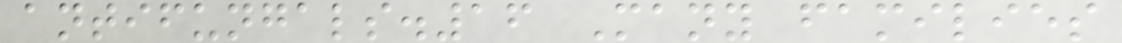antifungals.16 Many families
